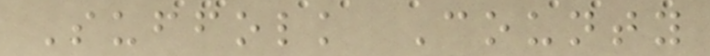Suffolk County
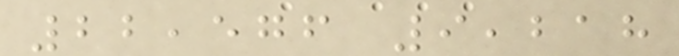22,576 9,218
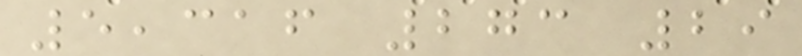5,316 273 29
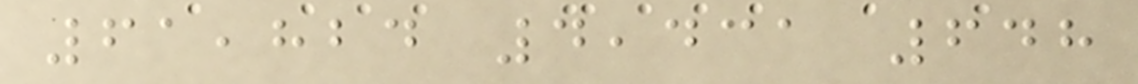61,824 4,431 648
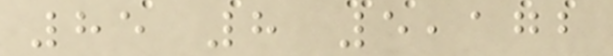85 8 5,172
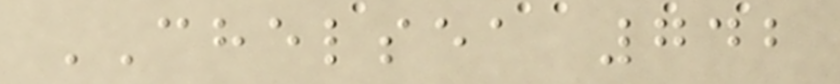CHELSEA 742
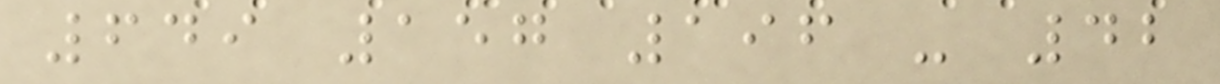649 157 196 - 42
